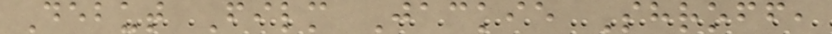Debut Film Jackie Shroff,
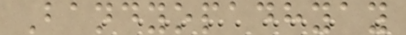Bandyopadhyay
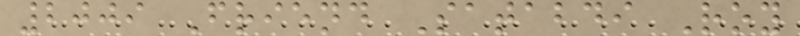2009 Friend Satabdi Roy
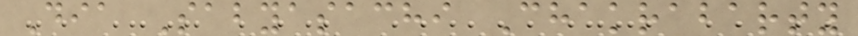Dia Sabyasachi Chakrabarty
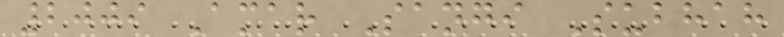2009 Amar Sangi Subhah
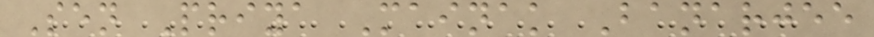Sen Priya Mainak Banarjee
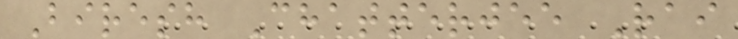Biresh Chatterjee Rai
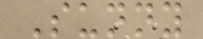Sunny
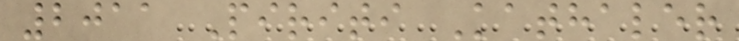2011 Piriti Kathaler
